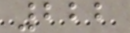222
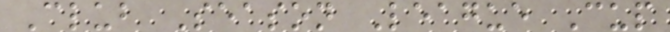Club Season League Cup
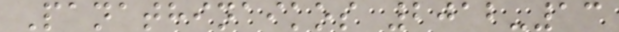Panathinaikos 2012-13
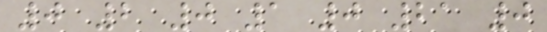0 2 0 1 0 21 0
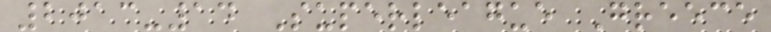2013-14 Superleague Greece
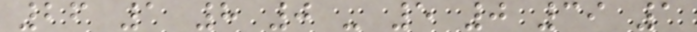26 1 8 0 - 5 0 39 1
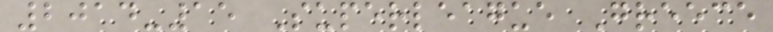2014-15 Superleague Greece
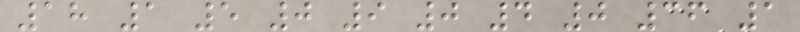18 1 5 0 9 0 4 0 36 1
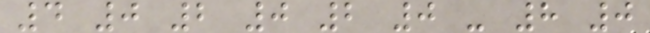4 0 2 0 2 0 - 8 0
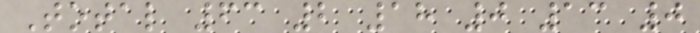Total 63 2 18 0 13 0
